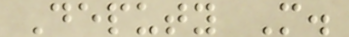Deputy M.
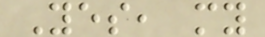Yes, my
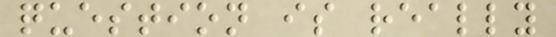question is really
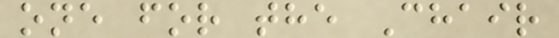one for the Chair
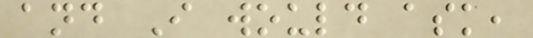and I would ask,
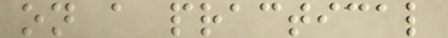on a practical
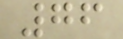76
